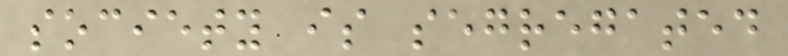society is segregated
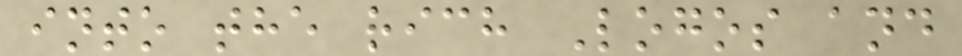into the rich Logos and
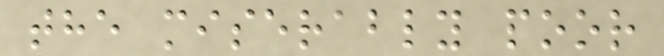the miserably poor
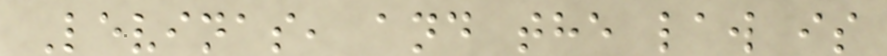Levinas, and the law is
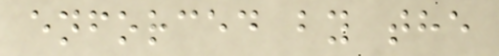enforced by the
